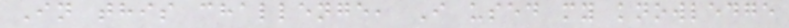In this challenge, I used my knowledge
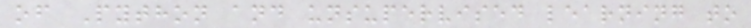of Python and unsupervised learning to
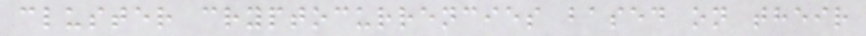cluster cryptocurrencies based on their
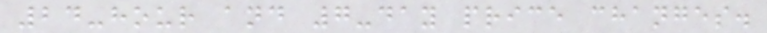24-hour and 7-day price changes.
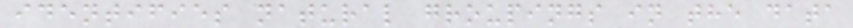identifies natural groupings in the data
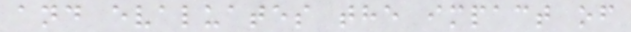and evaluates the impact of
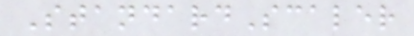StandardScaler
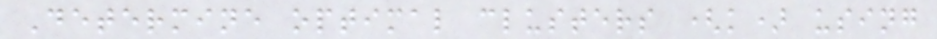Determine optimal clusters (k) using
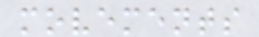movements
